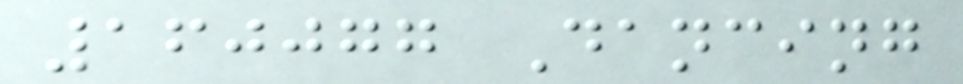160077 Dancing
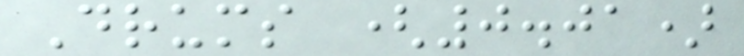Drums (0.01)
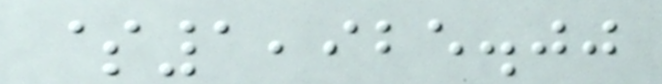$1,925.00
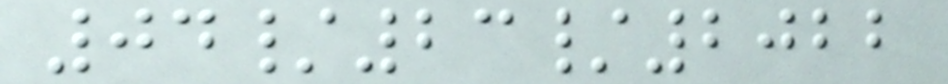04/23/2022
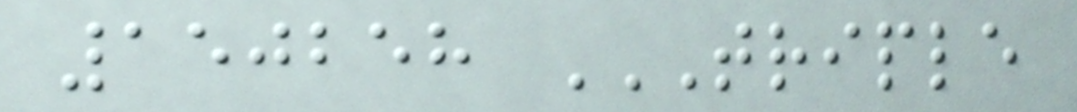150258 TRIPLE
